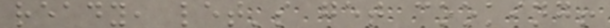ready, let's get cooking!
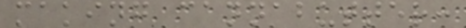making cannabutter:
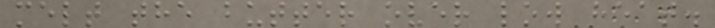melt the butter over low heat.
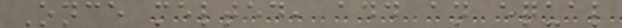Once melted, add an equal
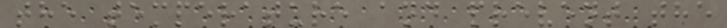the temperature and prevent the
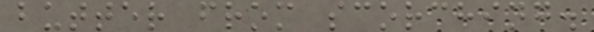butter from scorching.
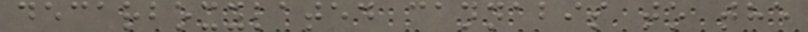decarboxylated cannabis to the
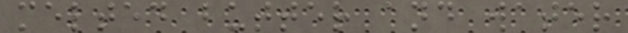melted butter and water
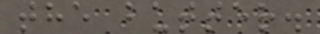the butter.
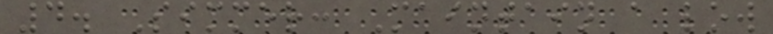4. Simmer: Maintain a low
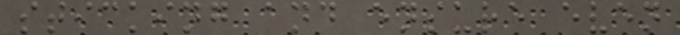sticking and ensure even
